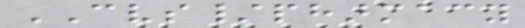CVS/pharmacy
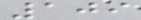109
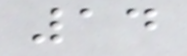14
